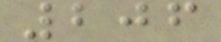206
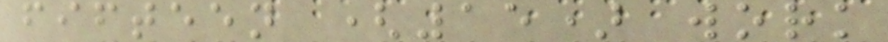fifteen (15) work
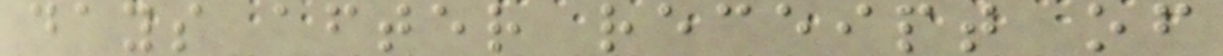days after receipt of
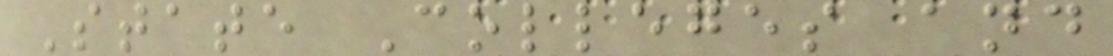State Colleges and
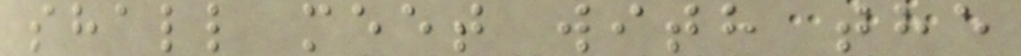shall meet with the
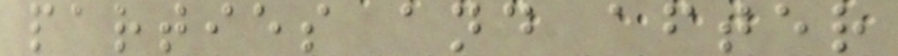parties and after
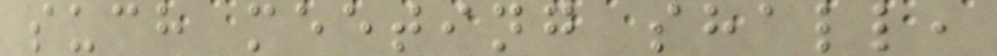such meeting shall,
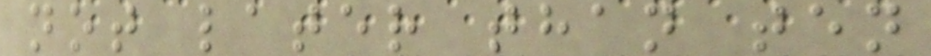not later than ten
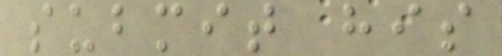submit his
